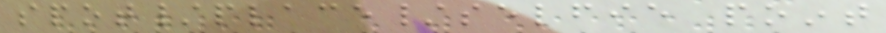spot/place/selfie point
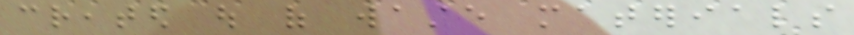created out of waste materials
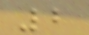2
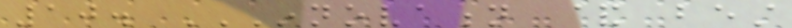10. INNOVATION & BEST
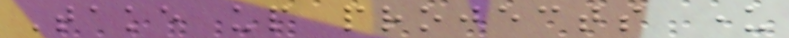Take up projects under
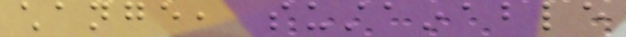change, sustainable
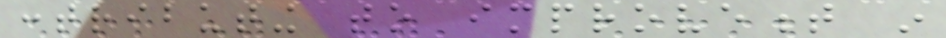contributing to improvement in
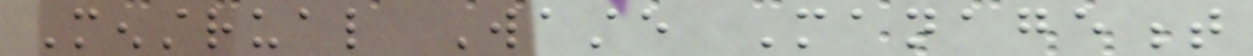Menstrual Waste Management
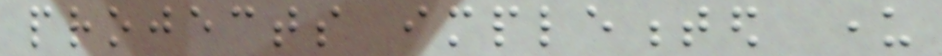projects implemented under
